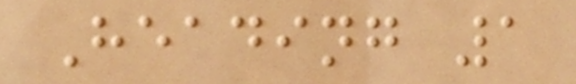Heading 1
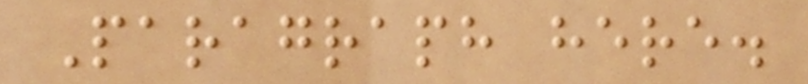Paragraph here.
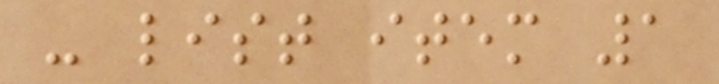- list item 1
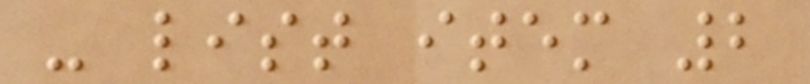- list item 2
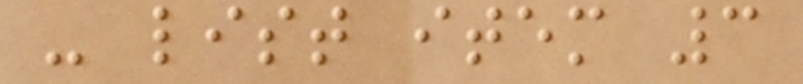- list item 3
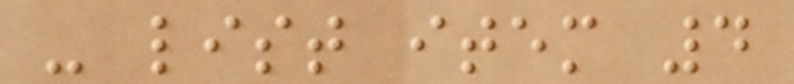- list item 4
